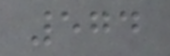574
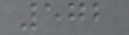572
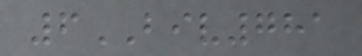6BIV781
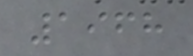1968
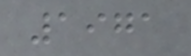1971
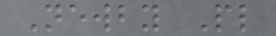Newby Pl
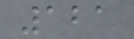121
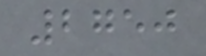2750
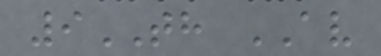9TH AV
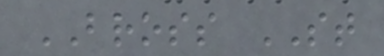BROSS ST
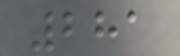281
